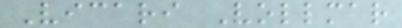Vicari Vollmar
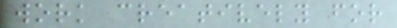work creatively for
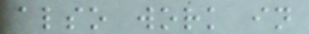also work in
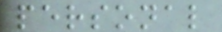personal
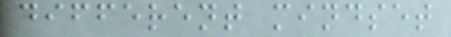different mindset
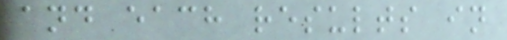and each results in
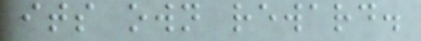its own reward.
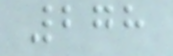278
